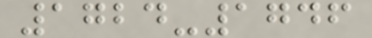1724-1746
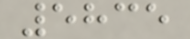5835
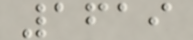1619
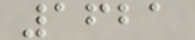1621
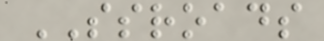SSROADS
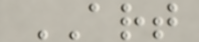ART
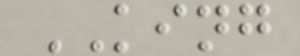KING
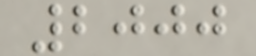2000
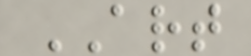ART
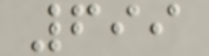699
